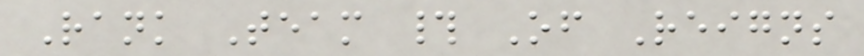Rank Team # Of Reigns
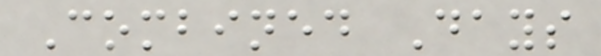Combined Days
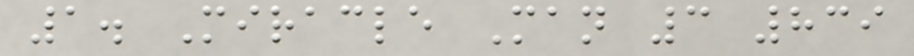1. Miracle Man 3 839
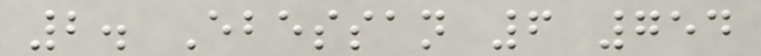2. Ebessan 6 754
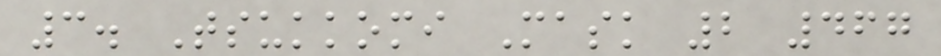3. Tsukkomi Mask 2 467
